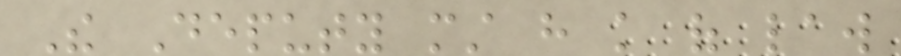The Deputy must have knowledge of law
